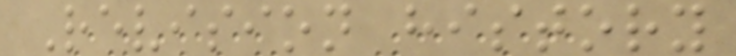Revision history
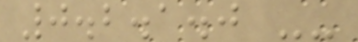0.2.1.0 --
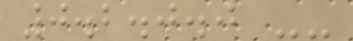0.2.0.0 --
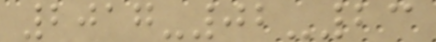2017-02-23
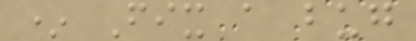* Fix a bug
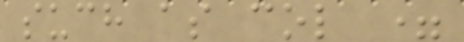such as col =
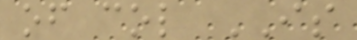of col IS
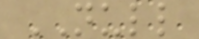NULL
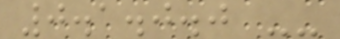0.1.0.0 --
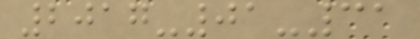2017-01-31
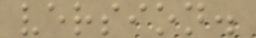version.
